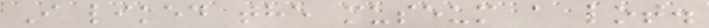I liked the museum a lot.
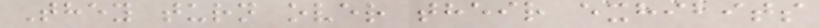They turn over their exhibits
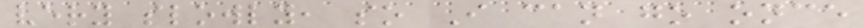very slowly, so I can go once
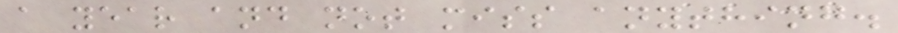a year and not miss anything.
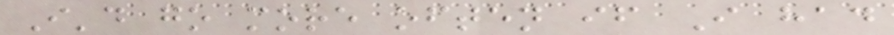I'd go more often if I had
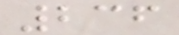236
